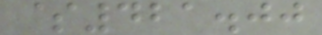$421.00
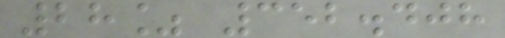28% 352.408
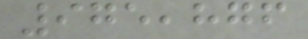975,876
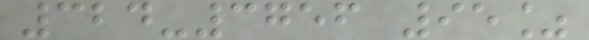324-3756 95%
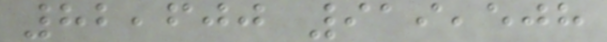82,600 919,508
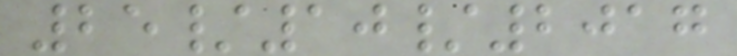25/10/2017
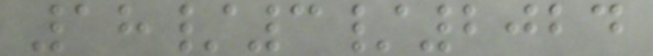18/3/2024
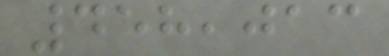458,013
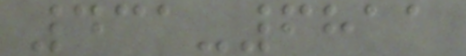431-6811
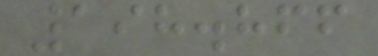198.866
